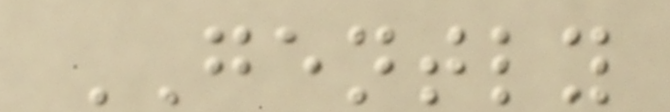GENTLY
